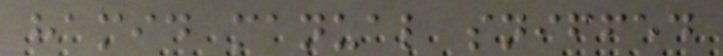hamid manual sniffed
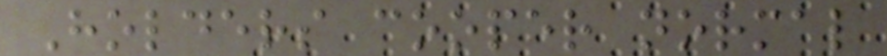Holders cooper normal
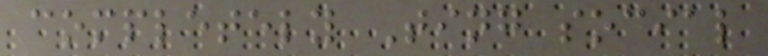completely Ting social
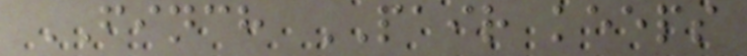FINCH PAIR keeps
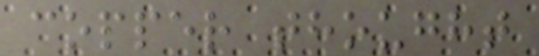copper thought
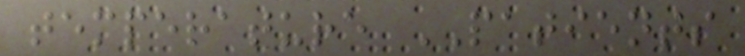temperature PATIENTS
